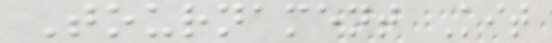Tournament Kit
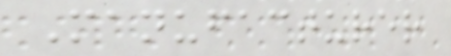Manufacturer
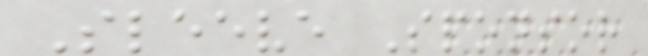Sleeve Sponsor
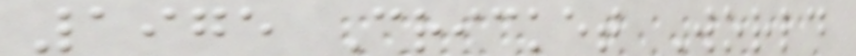1975 Cricket World
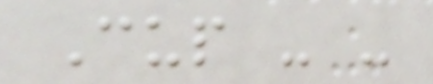Cup - -
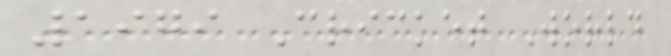1979 Cricket World
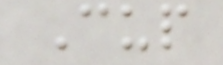Cup
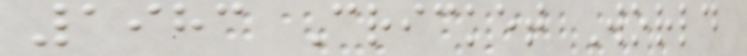1983 Cricket World
